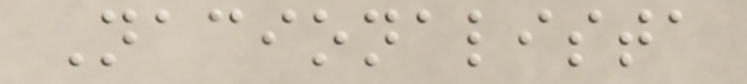Nacionalista
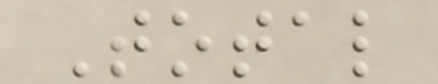Total
